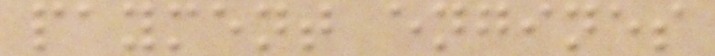payment engines
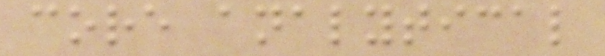core analytical
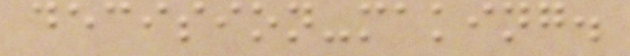decision-making.
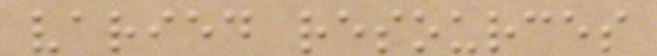varied resources
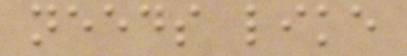needs like
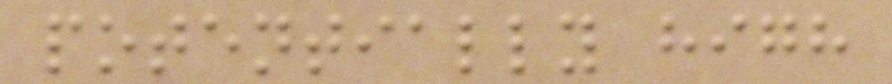potentially high
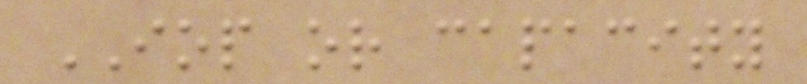IOP or capacity
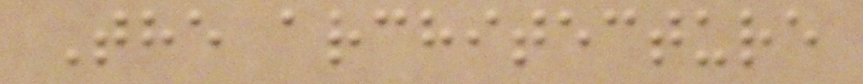The architecture
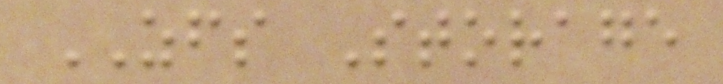ZFS Storage
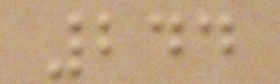244
